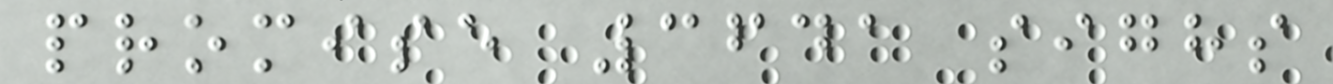promise 3641 sighs
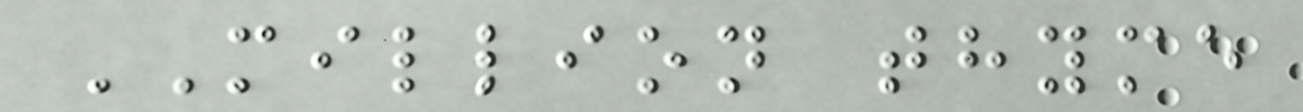MILLION thyme
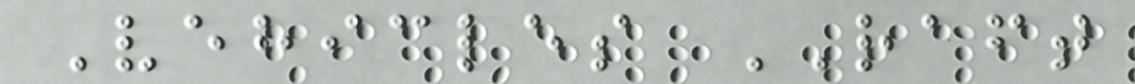Vehicles RAFT
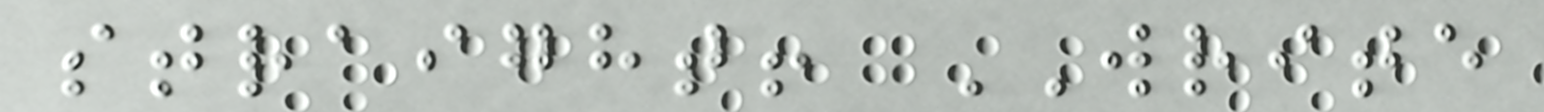straight! WRITE
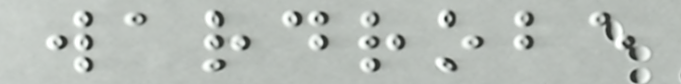wardrobe
